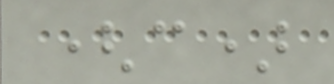(c)
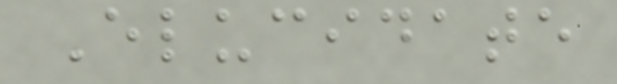Elucidate
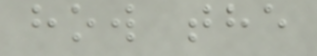how the
